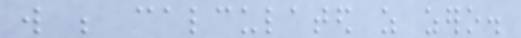will be calculated as zero.
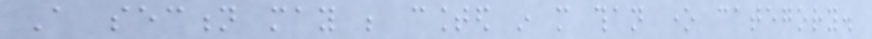A section may be counted in more than one category.
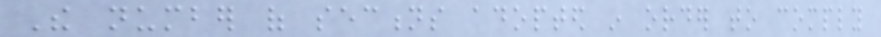The number of sections adopted in order to comply
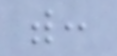with:
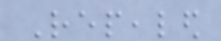Repealed
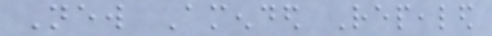New Amended Repealed
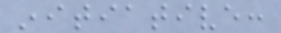initiative:
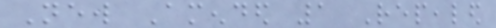New Amended 1 Repealed
